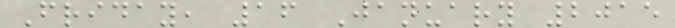Friday, 16 January 2015
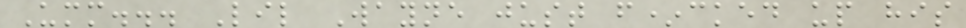Umm... Lil Wayne just f*cked up his
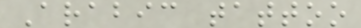Arabic tattoo
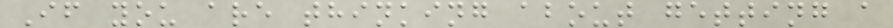If you are thinking about getting a
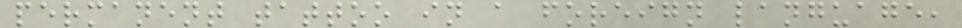permanent tattoo in a foreign language,
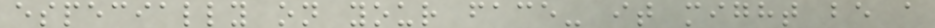especially on your face- it might be a
